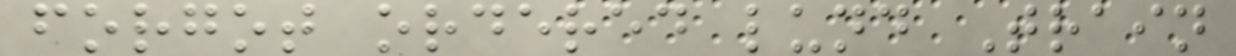forgot ordered lund Train
